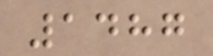1487
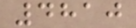4810
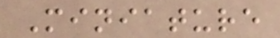Miniature
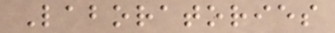Laboratories
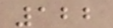122
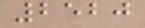2520
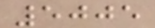5005
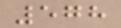578
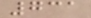731
